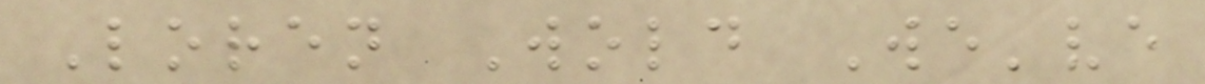Loren Wold We've
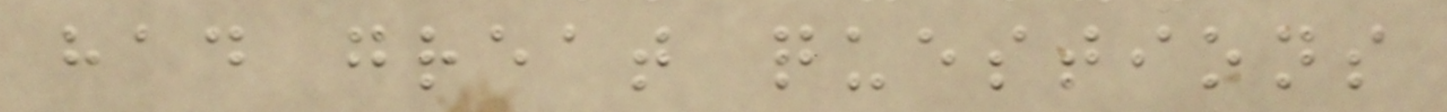had great questions
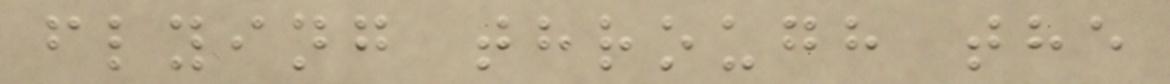flying through the
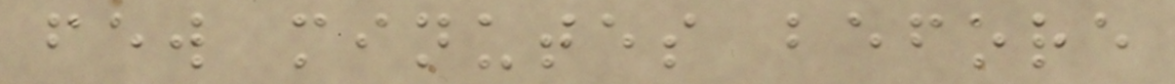few minutes before
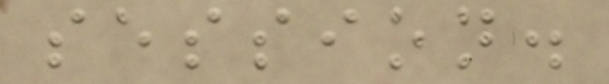session.
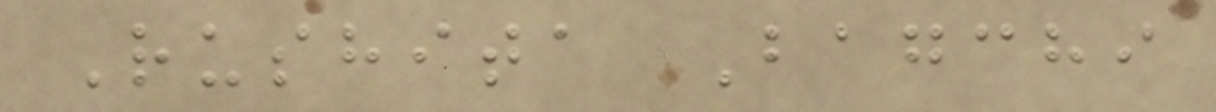Rushita Bagchi
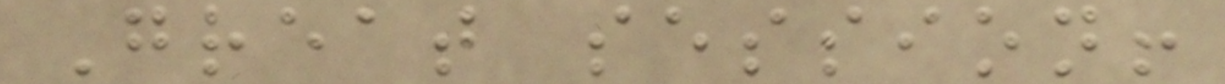Great session!
